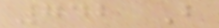742 B
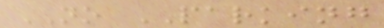NO PARKING
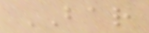BAR
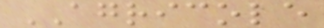AGRICOLE
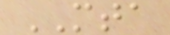MTA
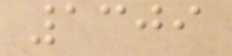1309
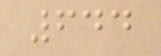644
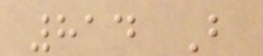814 B
